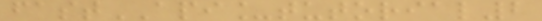fastAPI_tutorial2
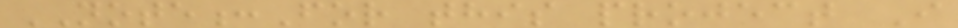NOTE:For this project I
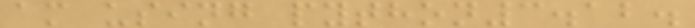am using python3.12.
